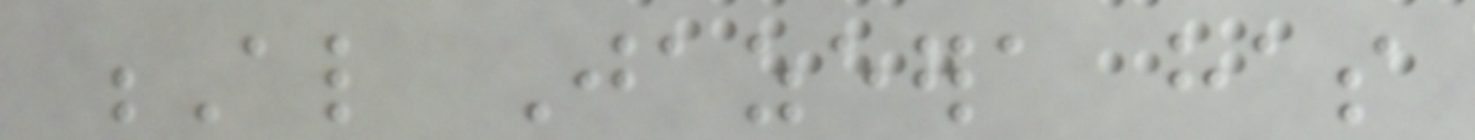Al Jazeera has
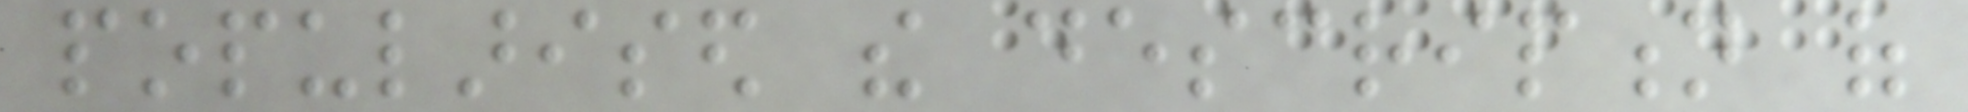popularised the description of
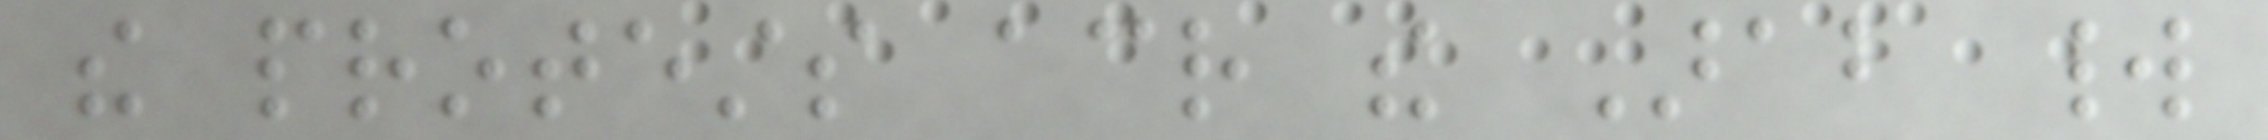the protests across the Arab world
